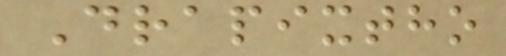Drapixtho
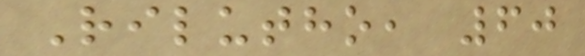Rilutho, 60
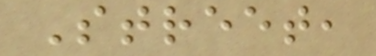Street,
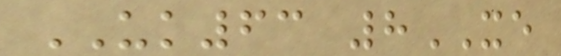UK63 8XE
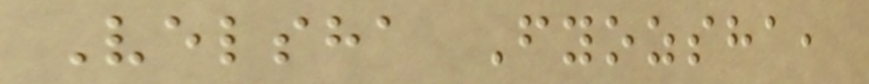Velsha Fyozsha,
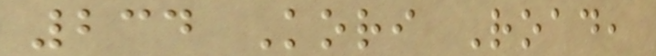234 Kori Road,
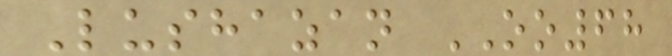Lushazan OO68
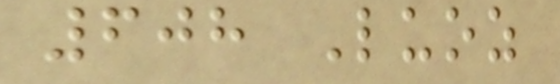608 Luoz
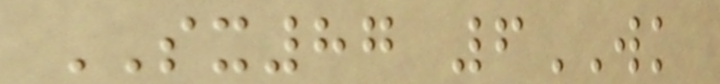SX87 6WK
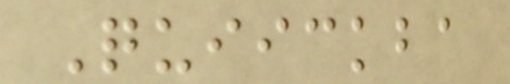Quiickba
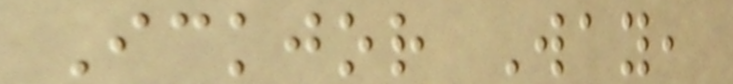Ickjor Way,
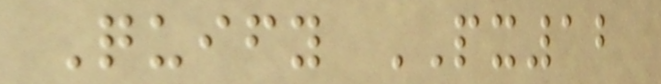Quify PX12
